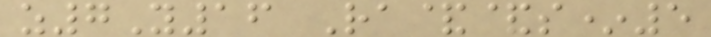z7Y16 Ra&&s*5
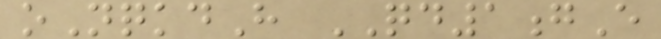oNqkdH QD1gE
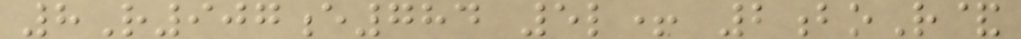8R907e784 5l+ 2boR&
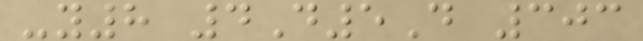-y8 4D5D 303
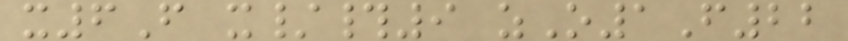x6F x/#9 zO1F22
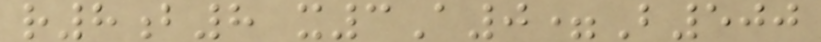r8b8 x3A0=B500
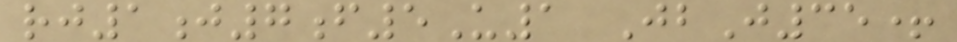rj1j7f5U1 JbJ35+
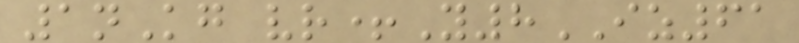1nKg vr+Y8IZ61
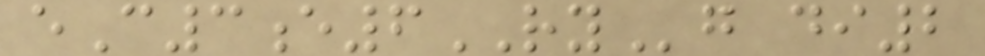eC3e6RYg di2
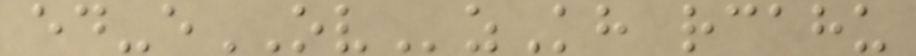ed-eOVzKh rcahu
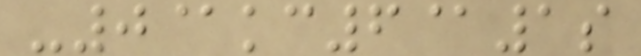-0@kc6@1s
